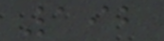192
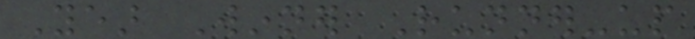Year Winner Runner-up
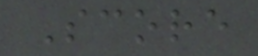Score
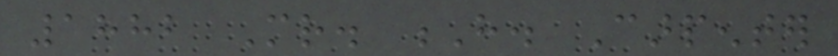1882 Mr. H. Carpenter
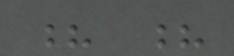? ?
